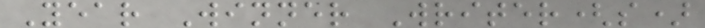Year Winner Writer(s)
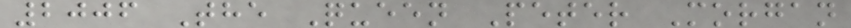2006 The Queen Peter Morgan
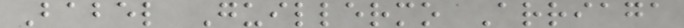Babel Guillermo Arriaga
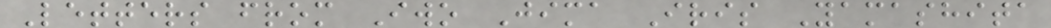Letters from Iwo Jima Iris Yamashita
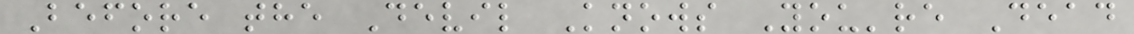Before the Devil Knows You're Dead
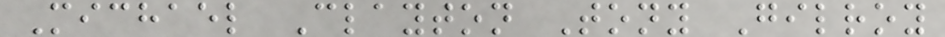Michael Clayton Tony Gilroy
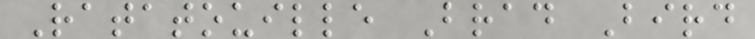Ratatouille Brad Bird
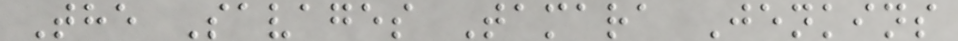The Savages Tamara Jenkins
